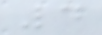4
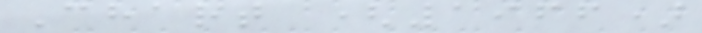Chart (1966)
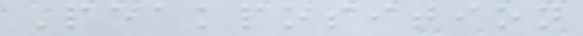Peakposition
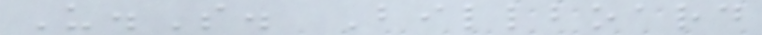U.S. Billboard
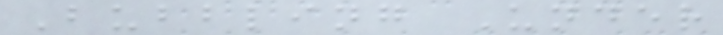Bubbling Under
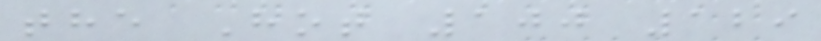the Hot 100 129
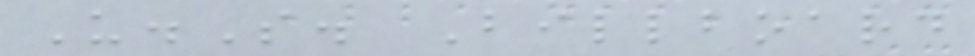U.S. Billboard
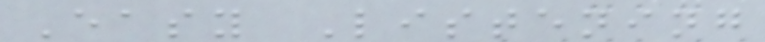Easy Listening
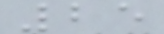25
